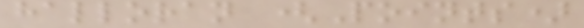halloran (Points)
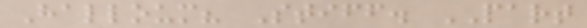Halloum? Stiff. PART
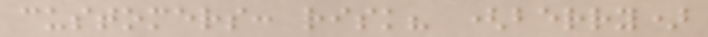customers: risk? (berry)
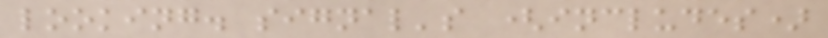looking. signal's (includes)
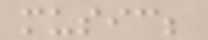music;
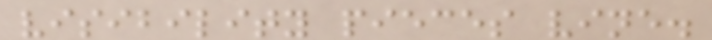visibility pieces vine.
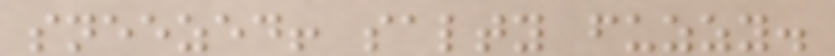sneezed! salty fuzzy.
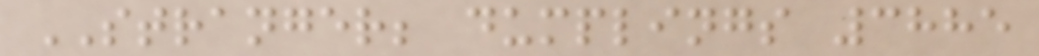STRANGER; dumplings 3885
